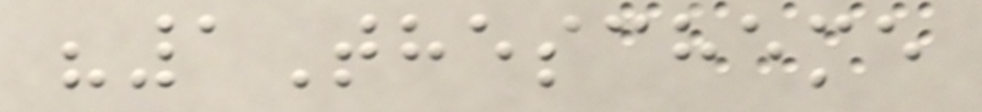"1Thescheme
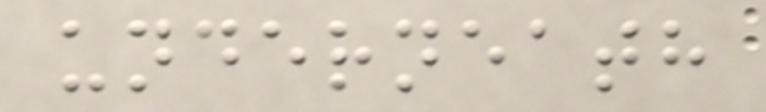underneath
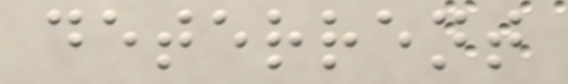deterrent
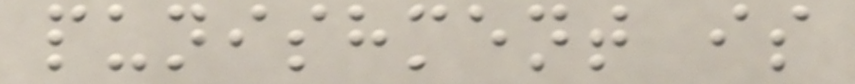punishment is
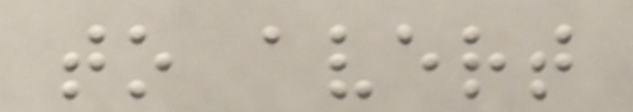to avert
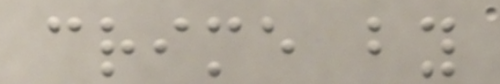crime by
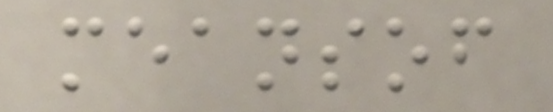meansof
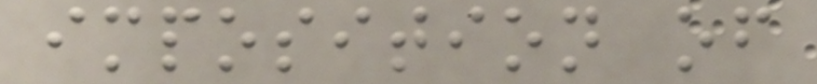imposition of
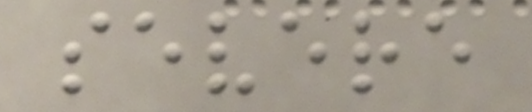severe
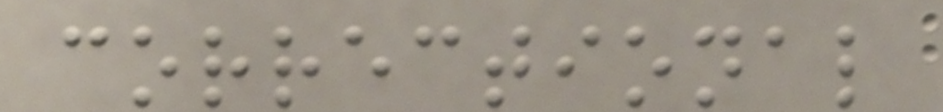correctional
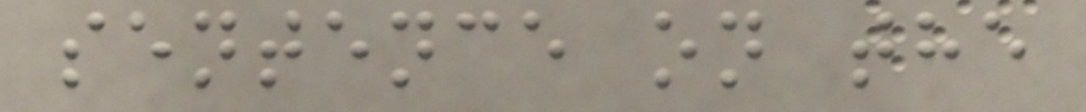sentence on the
